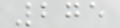275
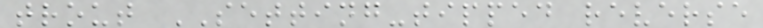trout SETTING-tipped reverse
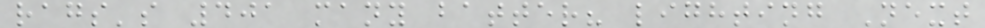rags's 401 many batter? lighting Next
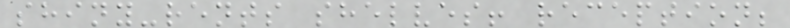shiny-rents shelves! reception;
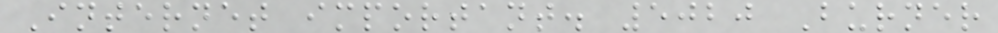Internet important. 5020 Burner
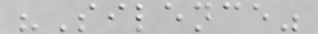"Silence"
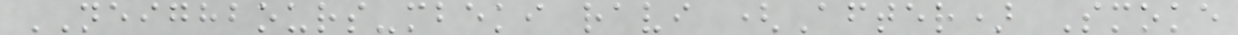NEIGHBOURS-mbeki ravi (After) Smoke
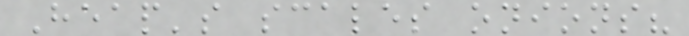Heap's scales onions?
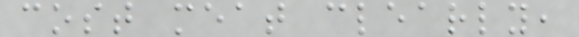cost meat clearly,
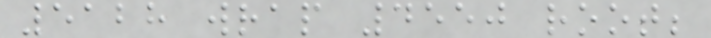5128 wrap 4550 root;
